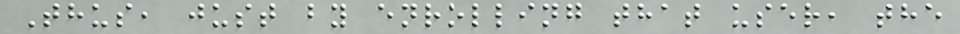Thus, just by enrolling that user, the
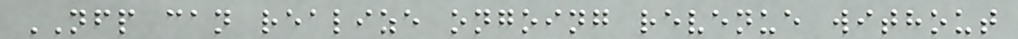NFP can realize ongoing revenue without
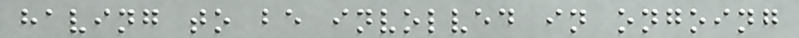having to be involved in ongoing
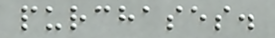purchases.
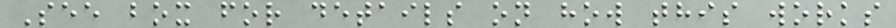See box for details on how this works
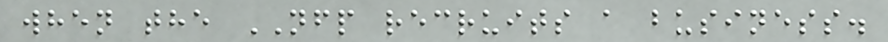when the NFP recruits a business.
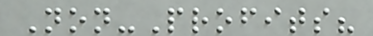Non-Profits?
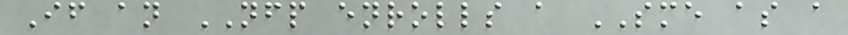If an NFP enrolls a SME as a
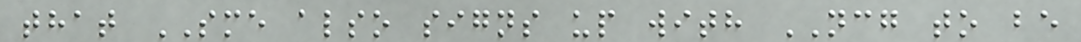that SME also signs up with NCG to be
